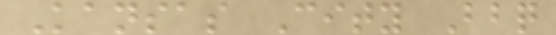Kansas City Bbq
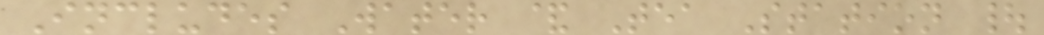Includes Water & Tea Station |
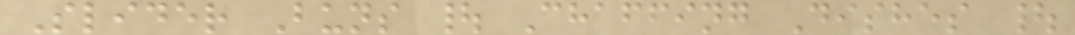Slider Buns | Chaffing Dishes |
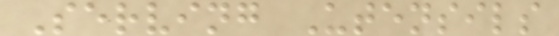Serving Utensils
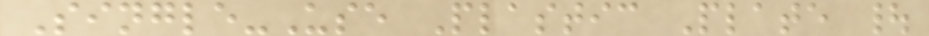Single-Use Plastic Plate |
